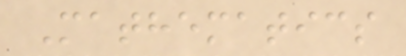Mathematics
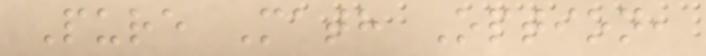Pure Math Option,
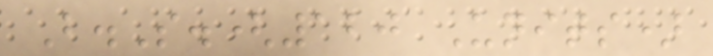B.S.(120 Units)
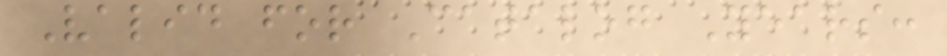Valid for Catalog Years:
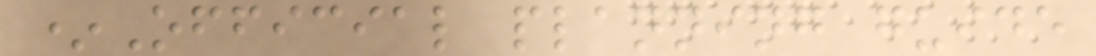*Official planning guide
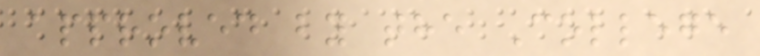approved by the College
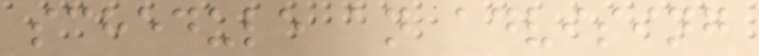schedule an advising
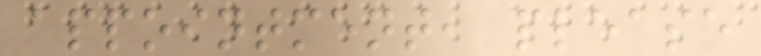appointment, please
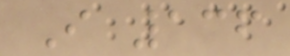I 136
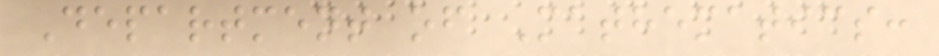Department of Mathematics:
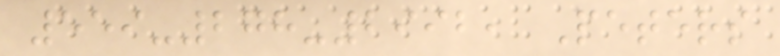559-278-2992, Peters
